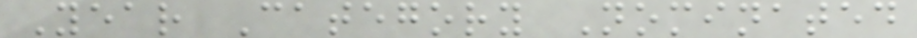Year Category Nominated
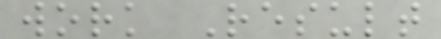work Result
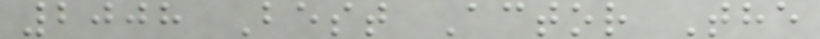2008 Best Actor The
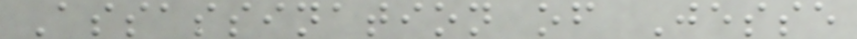Assassination of Jesse
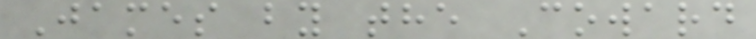James by the Coward
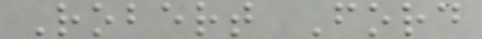Robert Ford
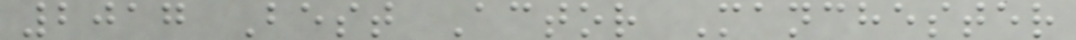2017 Best Actor Manchester
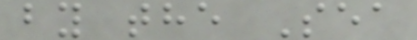by the Sea
